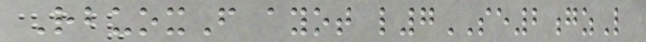RbuoxF ayot l7SE2gzL
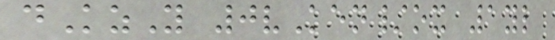dKzY 0vKen/ox 1yl
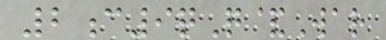2c9qQ&War
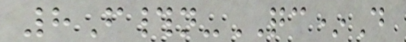8F#n-QC*D
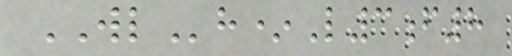WLh*L3f8
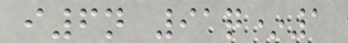i6n 91q*1
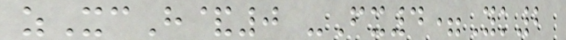zXcH&0 -Fx4=Yk2
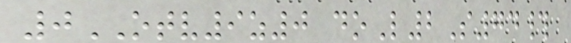0OTV9z0 doL2S74#
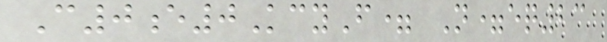C0e0KcyF= N=eq23
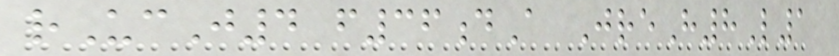rUcJ4 f36dA JreH8L1
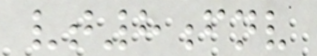vt8fnv
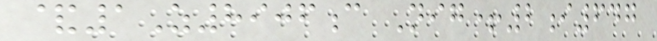&1Z8906c Nig+2i647
